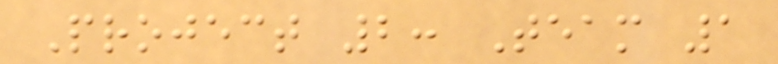Project 2: Team 1
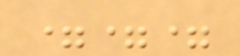===
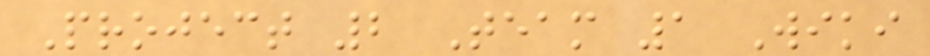Project 2 Team 1 Wiki
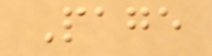Page
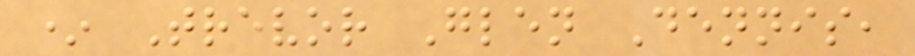* Trevor Glen Dennis,
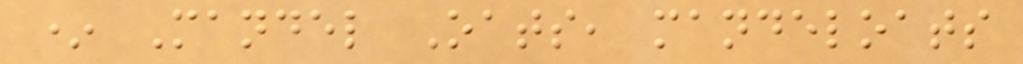* Mandel Oats, mandeloats
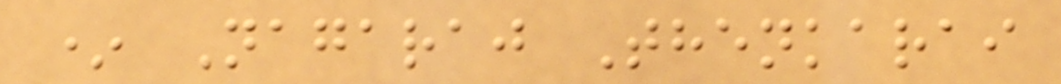* Nagaraj Thenkarai
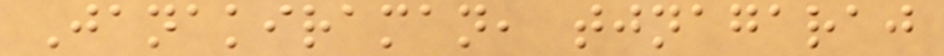Janakiraman, tjnagaraj
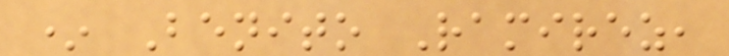* Benito Ramirez,
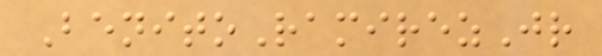BenitoRamirezJr
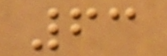63
